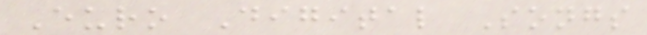Euro Digital Songs
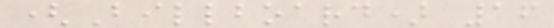(Billboard) 16
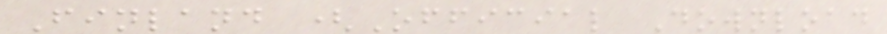Finland (Official Download
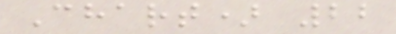Chart) 22
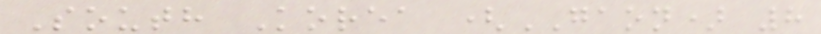South Korea (GAON) 8
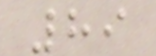89
